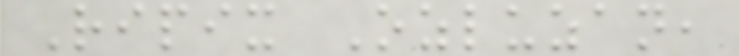Ripix Ozluzan,
